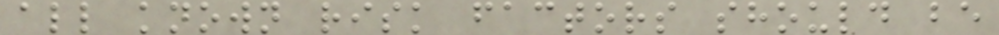all known risk factors should be
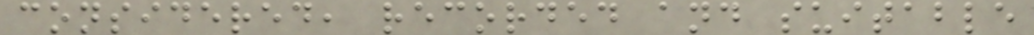considered, recorded and suitable
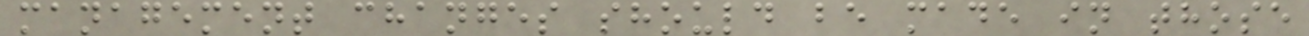management changes should be made in those
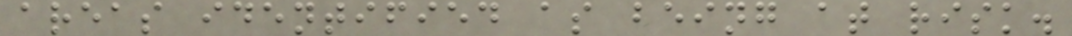areas identified as being at risk.
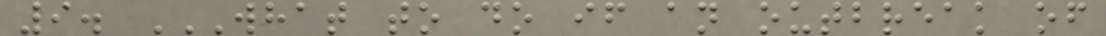9. WHAT TO DO IF AN OUTBREAK OF
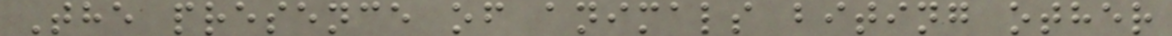The presence of animals biting other
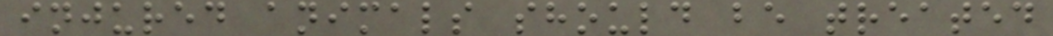injured animals should be treated
